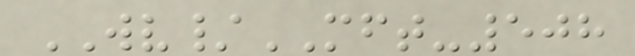WV/MFT-508
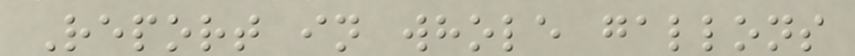Report in whole gallons
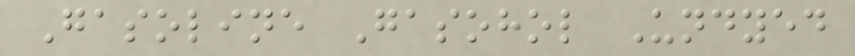Gasoline Gasohol Undyed
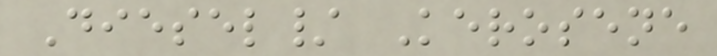Diesel/ Kerosene
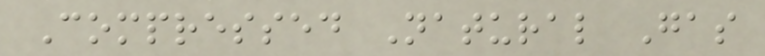Compressed Natural Gas
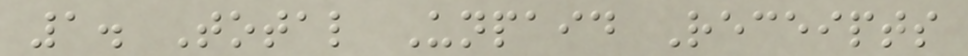1. Total Unpaid Receipts
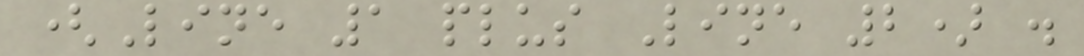(Line 1 plus Line 2) .
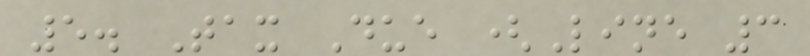5. Tax Due (Line 3
